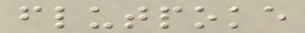flutpoke
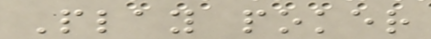Play poker
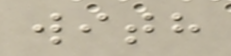with
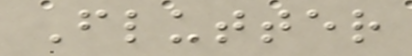Flutter
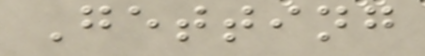Getting
